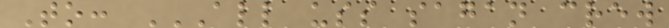To: ALL USS SAGAN CREW
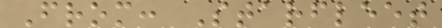From: Starfleet
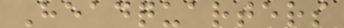Headquarters
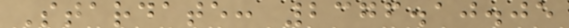Stardate: 2376.10.05
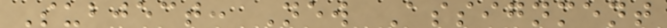Subject: New Assignment
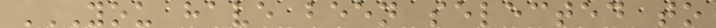YOU HAVE BEEN SELECTED TO
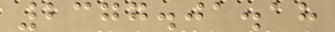2377.01.18
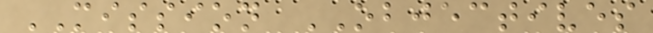MISSION OBJECTIVES
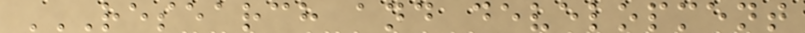RESEARCH AND DEVELOPMENT
